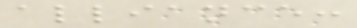alliance:
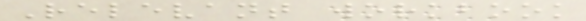Relevant workbook
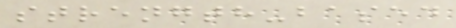strength-based
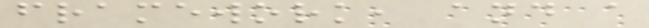framework, and a
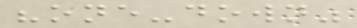"one-down"
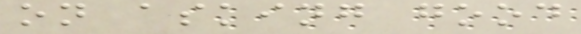on asking good
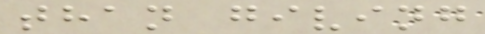than giving
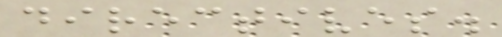directives.
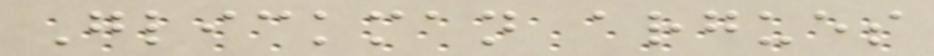Glickman argues
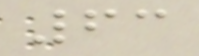63
